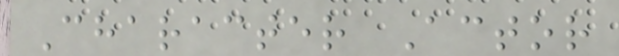Character Actor
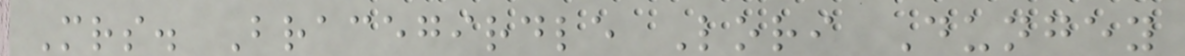Mrs. Bracegirdle Lori Dungey
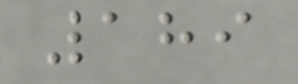189
